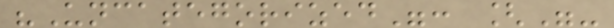"Uncategorized": ["-
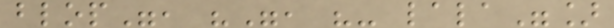blop", "", "- lala"]
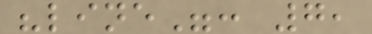"line": 7,
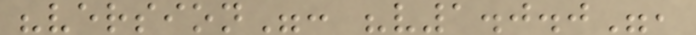"version": "v1.0.0",
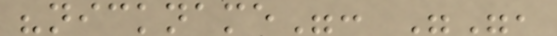"nickname": "",
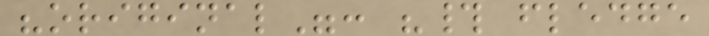"original": "# fledge
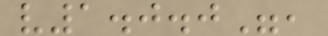v1.0.0",
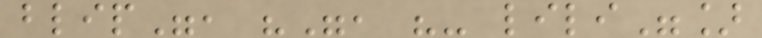blip", "", "- lili"]
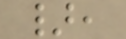},
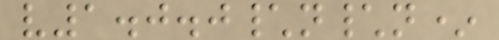v1.0.0\n\n*
